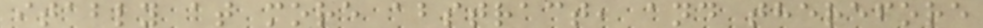itably at more abstract, and therefore
